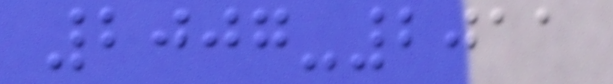2007-2011
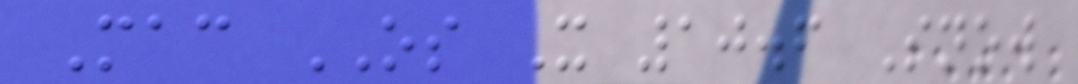Mac OS X 10.6 Snow
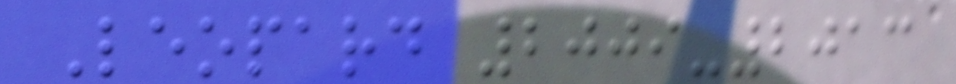Leopard 2009-2013
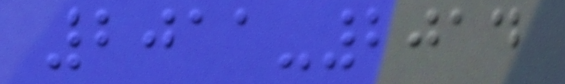2011-2014
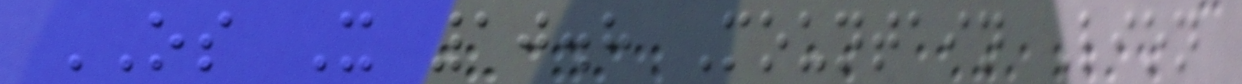OS X 10.8 Mountain Lion
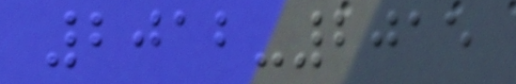2012-2015
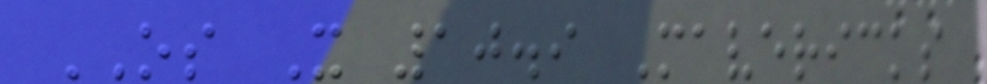OS X 10.9 Mavericks
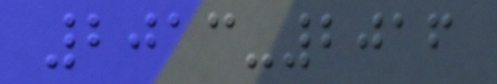2013-2016
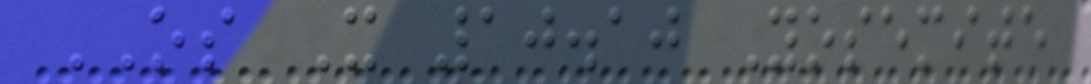OS X 10.10 Yosemite
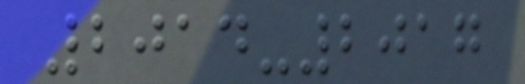2014-2017
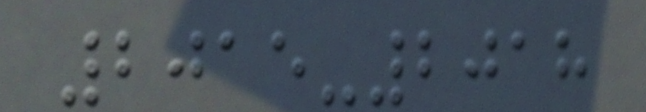2015-2018
